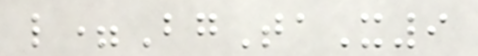l=BgTaX9
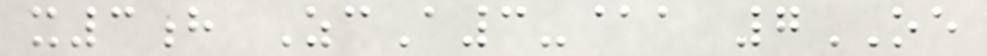x3h ZcA3-@a 7OE
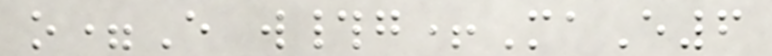o=E w#g+MaE6
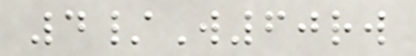4/W60rw
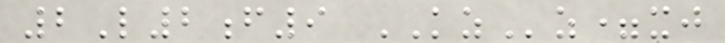2L2f9 KZz=xj
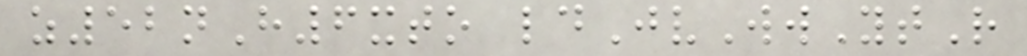z52nH6xto ldJvWwYtR
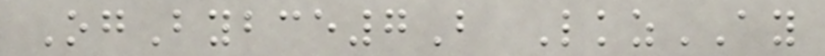OgBybce7B LkzAY
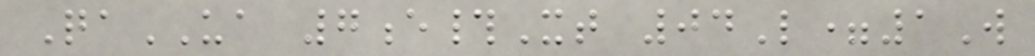QaUA 7e#Xt 04L=1W
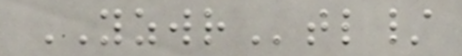YZWRtl/
